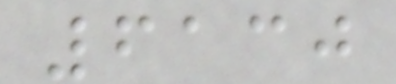6130
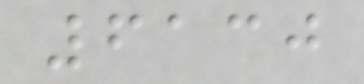6130
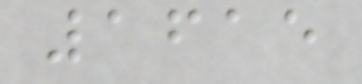1615
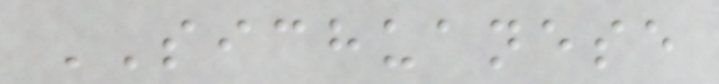SICHUANESE
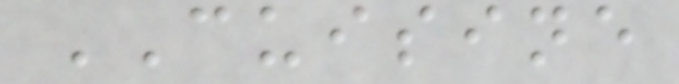CUISINE
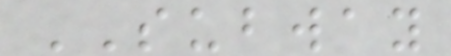SUBWAY
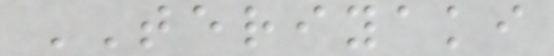TERIYAKI
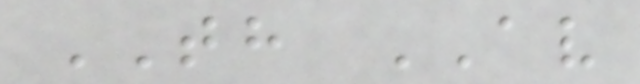TH AV
